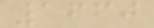1660
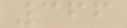366
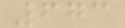673
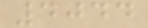4044
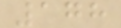178
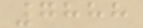7888
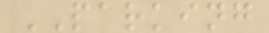PARKING
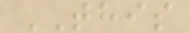THIS
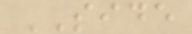SIDE
